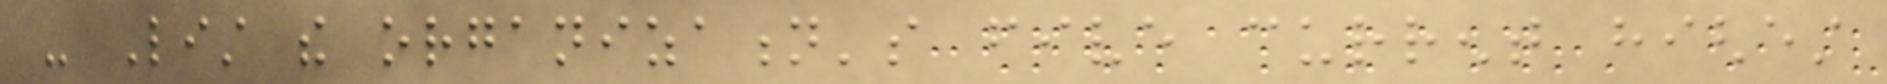- List the organization's five current highest
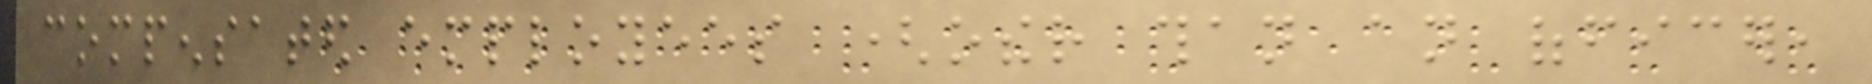compensated employees (other than an officer,
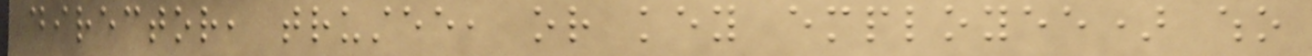director, trustee, or key employee) who
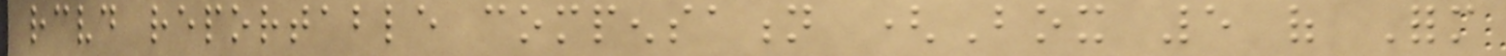received reportable compensation (Box 5 of Form
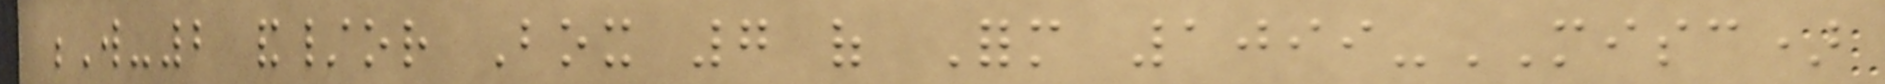W-2 and/or Box 7 of Form 1099-MISC)
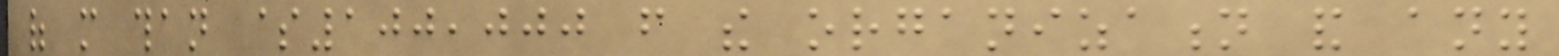of more than $100,000 from the organization and any
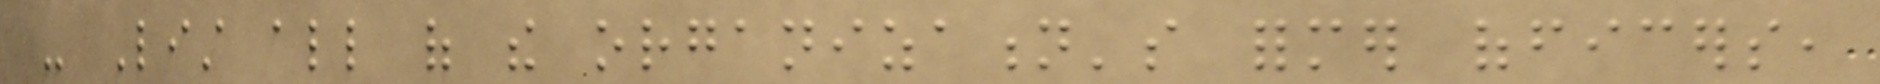- List all of the organization's former officers,
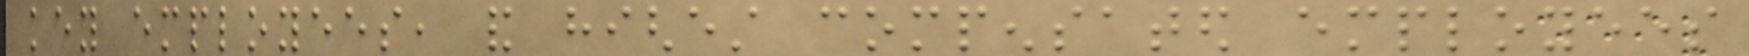key employees, and highest compensated employees
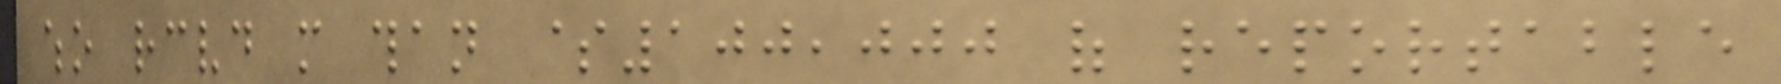who received more than $100,000 of reportable
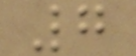7
